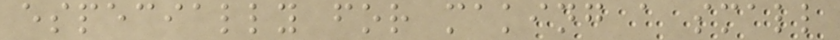especially for making a small
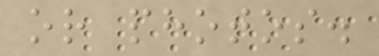or photos.
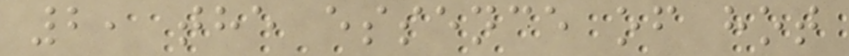2, the essence of hot
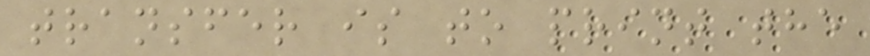transfer is to print the
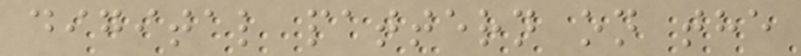digital pattern on the
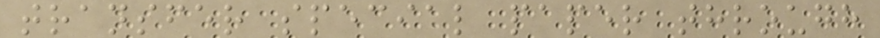transfer special paper through
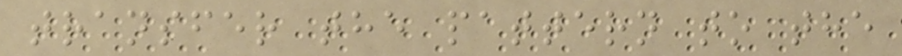transfer the pattern to the
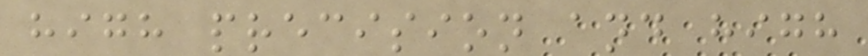high precision and high
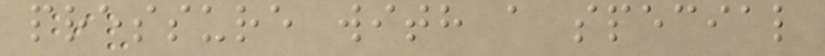pressure with a special
